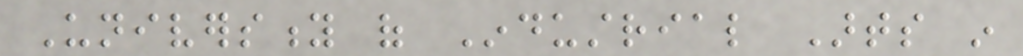University of Industrial Arts in
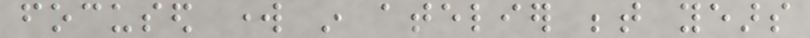focused work in atelier between years
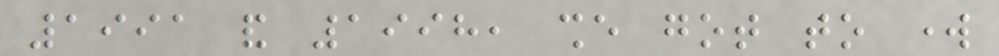1991 and 1998, she got to work
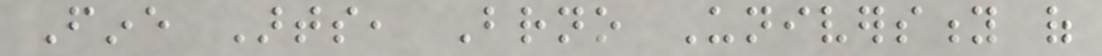Fine Arts, Brno University of
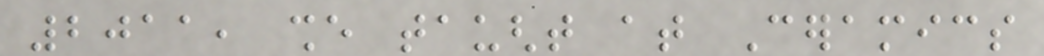2011, she taught at Ceramics
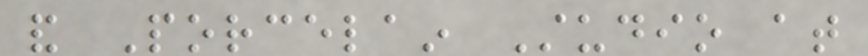and Porcelain Studio at
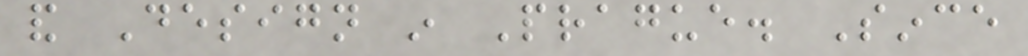and Design in Prague. Since
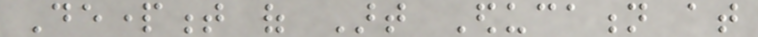Department of Art Education at
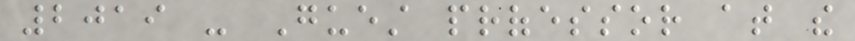2019 - Guest professor at the
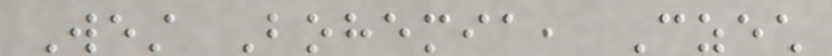West Bohemia, Czech
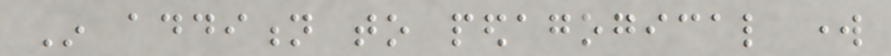In addition to pedagogical work
